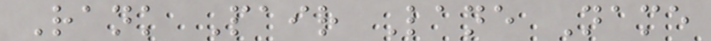Rank Pair Lane Name
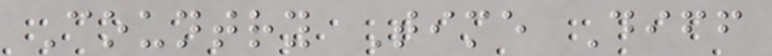Country Time Diff
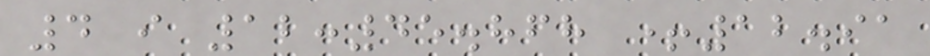4 i 12:45.868 +12.91
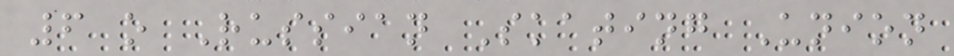6 o Russian Skating Union
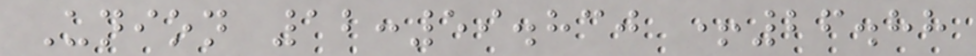Union 12:59.830 +26.88
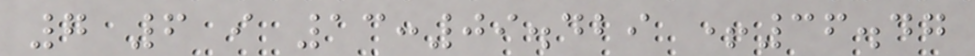7 6 i 13:09.429 +36.47
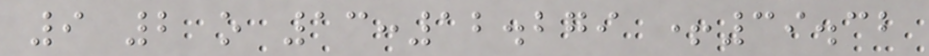9 2 o 13:12.279 +39.32
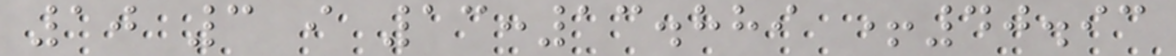10 3 i 13:13.889 +40.93
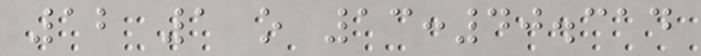12 1 o 13:40.314
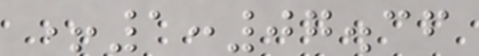+1:07.36
